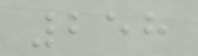258
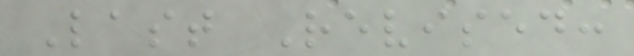Last Revised:
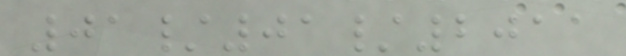01/01/2011
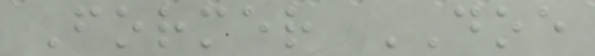Former DOE
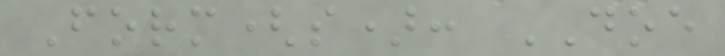Form(s): DOE
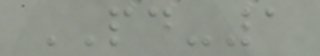PD-1
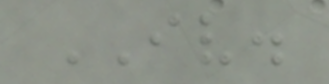IV.
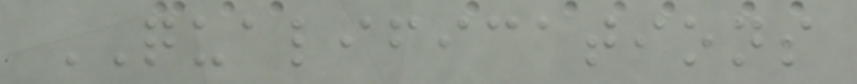QUALIFICATIONS
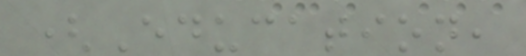(Education,
